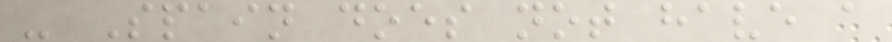- Spain does not have a
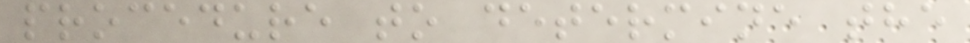procedure to determine the
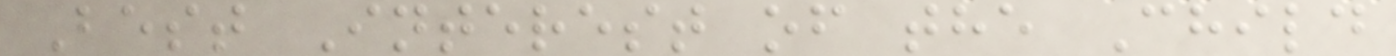Best Interest of the Child
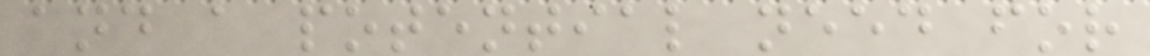and a potential need for
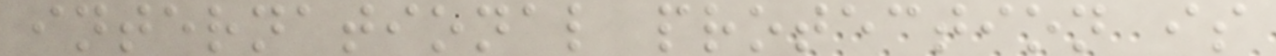international protection is
